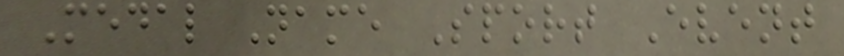Medal Name Sport Event
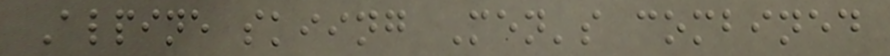Alpine skiing Men's combined
